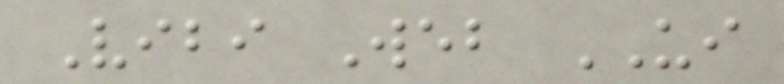Vibi Web UI
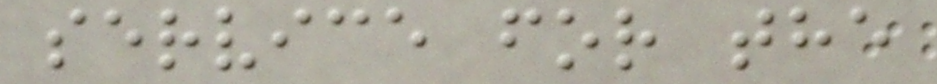service for the
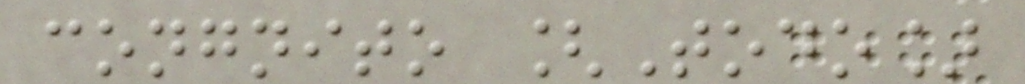congnito [Todo]
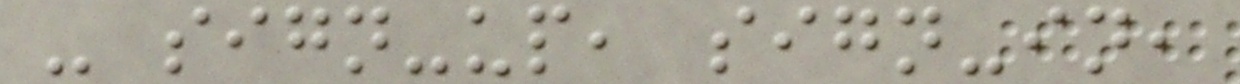- sign-up, sign-in,
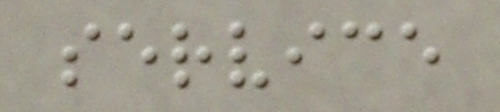service
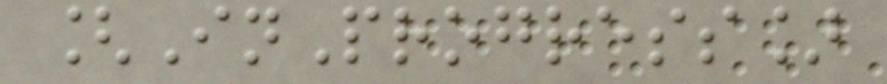[InProgress]
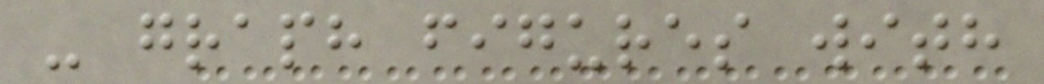- graph figures with
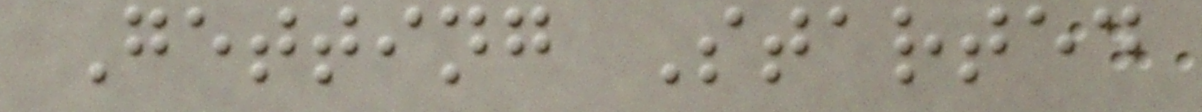Getting Started
